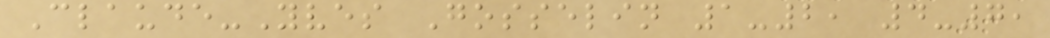Claude-Yves Gosselin 1-2, 4-7,
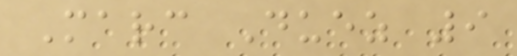Marc Duez 9
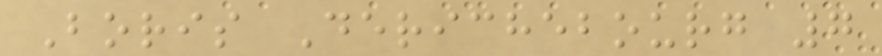Boris Derichebourg 7
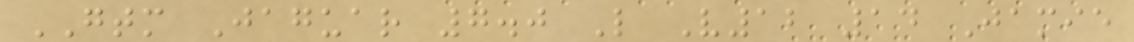GTM Jaguar 7.0 L V12 14 Jamie
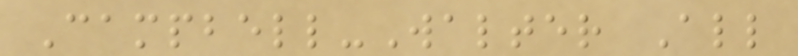Campbell-Walter All
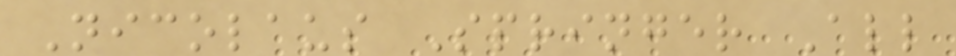Nicolaus Springer All
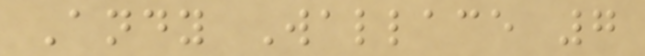Andy Wallace 7
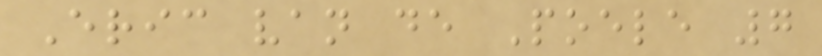Eric van de Poele 7
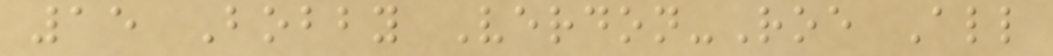15 Bobby Verdon-Roe All
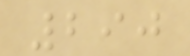290
